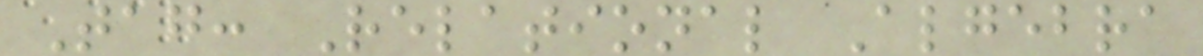Tag: Relational Algebra
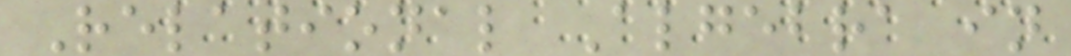Relational Algebra in
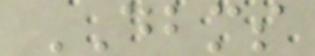DBMS
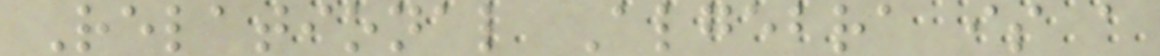Relational Algebra is a
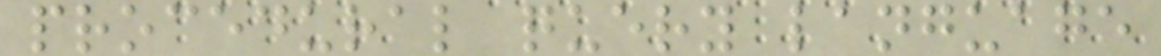procedural query language
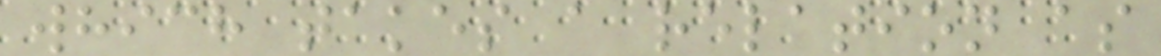which takes a relation as
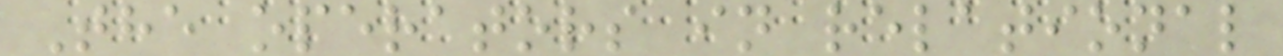The operators in relational
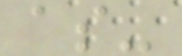as-
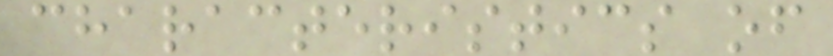characteristics of
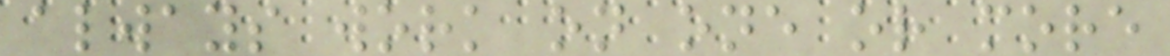always work on one or more
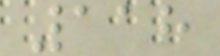118
